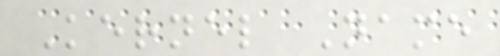Kernel Name
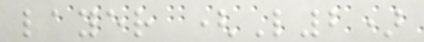layer (L2)
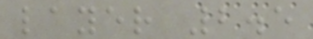layer 2.5
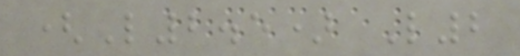(L2.5) L2
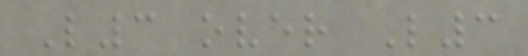L3 over L3
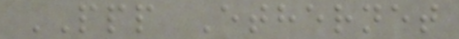PPP Ethernet
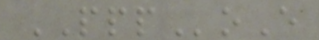PPPoE
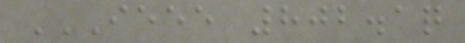IEEE 802.1Q
